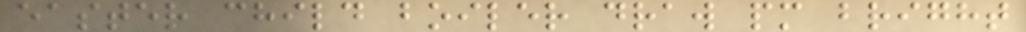easter child boiler draw pm bright
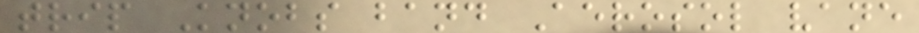trip Knobs band Aerosol vane
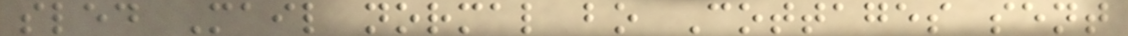sled Mail normal bo Cottages sent
